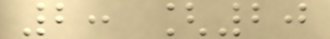2: [20
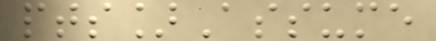pts]Assume
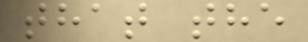that the
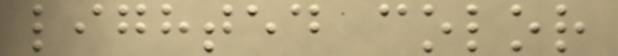lighted color
